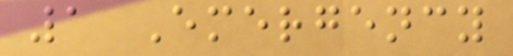1 Emergency
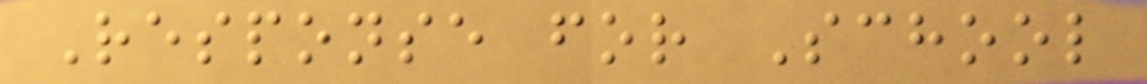Response for School
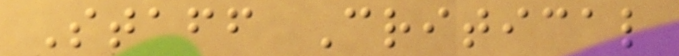Staff Critical
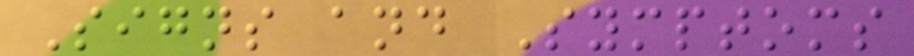Signs and Symptoms
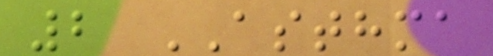2 ASTHMA
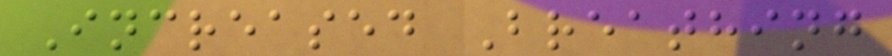Increased Breathing
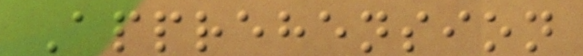Apprehension
